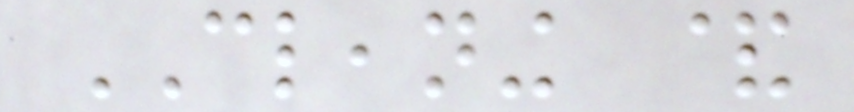CLEANING &
